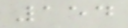154
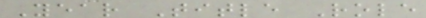Year Title Role
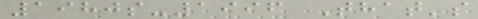1980s-1996 That's
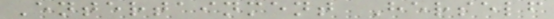Entertainment Herself
